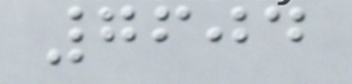7604
